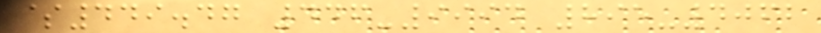$449.47 446-9994 895-4062
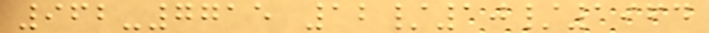962-7715 12/10/1964
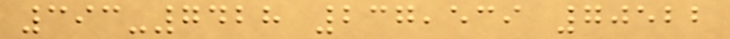393-7428 237,539 70522
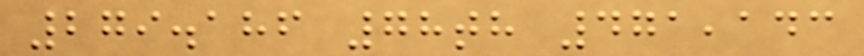279.186 78th 471,143
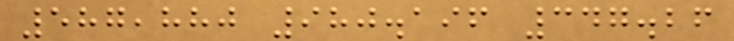587,880 980.196 347.26
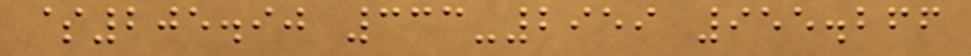$205.90 333-2959 955.266
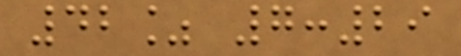42% 7:29
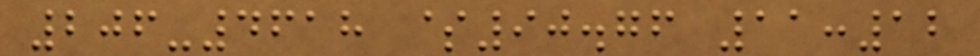206-4618 $90.76 11:12
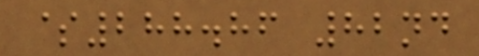$288.86 82nd
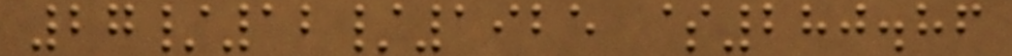27/12/1925 $280.86
